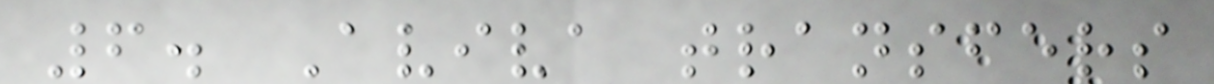6. Aviva transfers
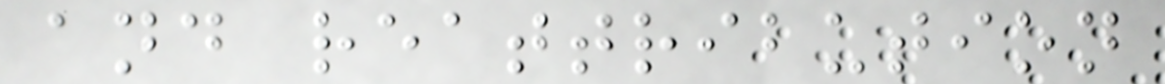and reattribution
